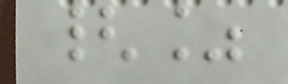{%
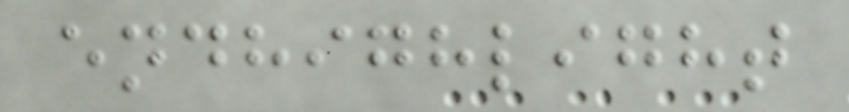endhighlight
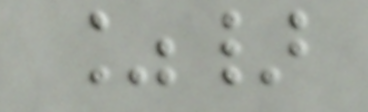%}
